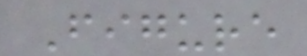Figure
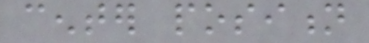center position
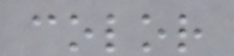color
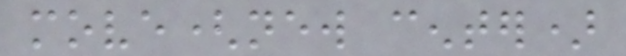move(new center)
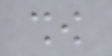show
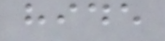hide
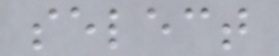select
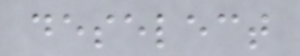deselect
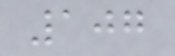107
